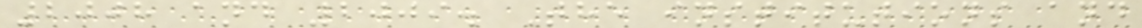2008 and 2009. The institutions and
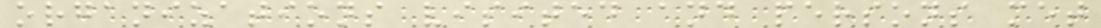organizations visited and persons met
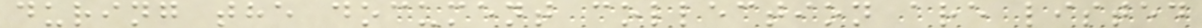during the document collection are listed
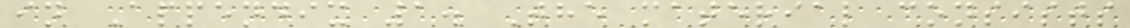in Appendix 1. The material consists
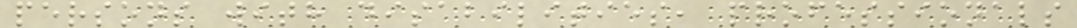persons with disabilities, professionals
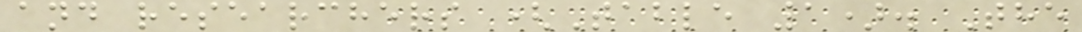and researchers (Table 1). The
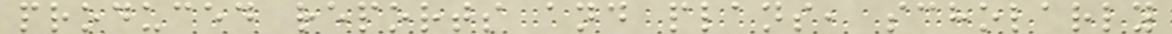produced reports and plans, scholarly
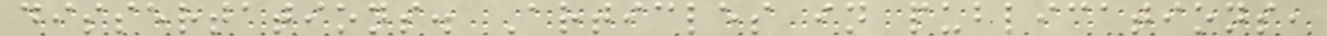dissertations. Articles in publications,
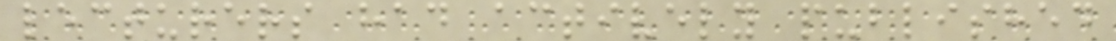lecturers had actively published
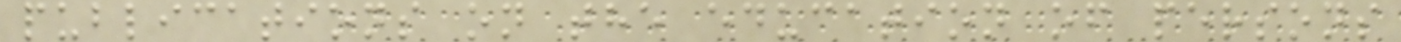publications on the education of persons
